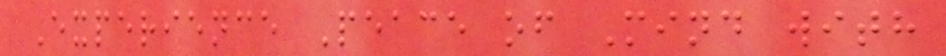Experience Peace of Mind with
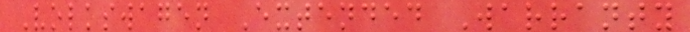Volkswagen Extended Warranty
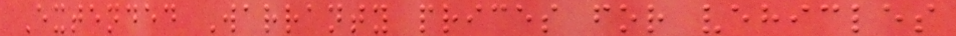Extended Warranty prices for vehicles
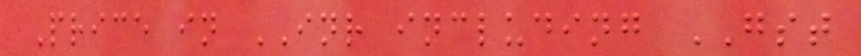Price in INR including GST
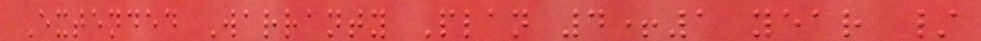Extended Warranty Plan 4+1 year /
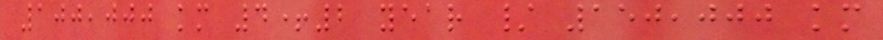100,000 km 4+2 year / 150,000 km
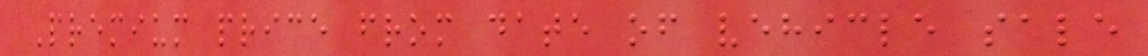Premium price from date of vehicle sale
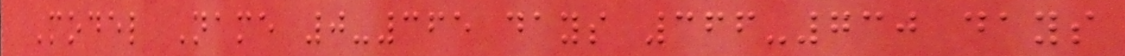Model Name 0-365 days 366-730 days
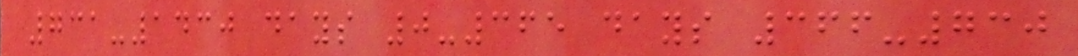731-1430 days 0-365 days 366-730
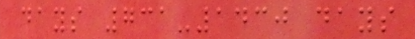days 731-1430 days
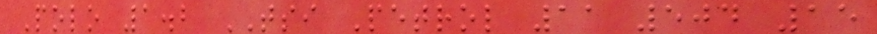Polo 1.2 TSI Petrol 11 504 15
